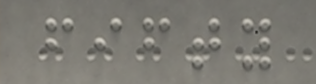fifty
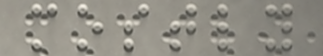mostly
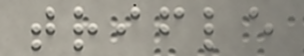trifle
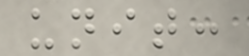unit:
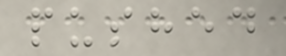pushed
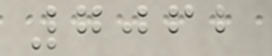7062
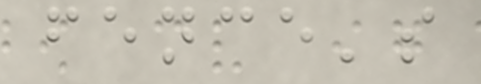fence's
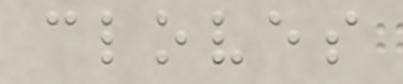cloves
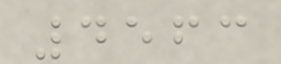4563
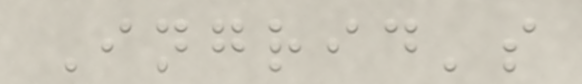Ingrid's
